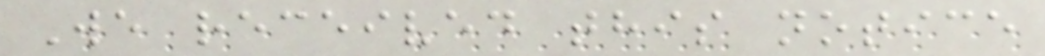We received this notice
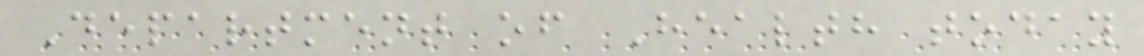Department of Health today
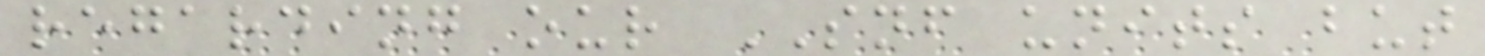regarding our SNF units but
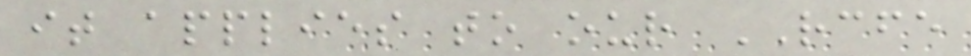it applies to our RCFE
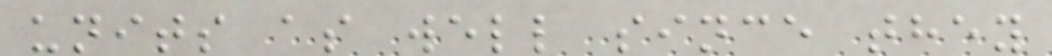units as well since they
